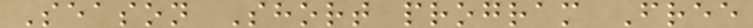Season Short program Free
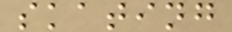skating
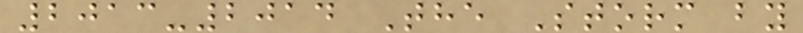2013-2014 The Storm by
